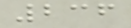236
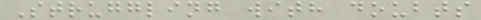Struggling with doubts
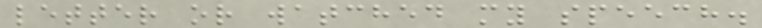letter or watched my speech.
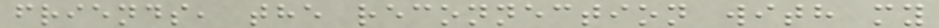friends, the reconnection with my
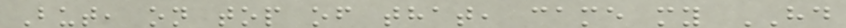But, on top of that, came my HD
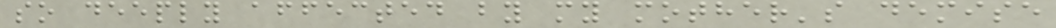so deeply affected by my mother's demise
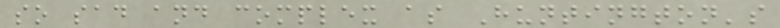so sad and complex as Huntington's
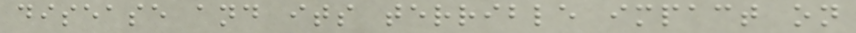disease and its terrible impact on
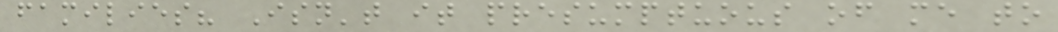families? Isn't it presumptuous of me to
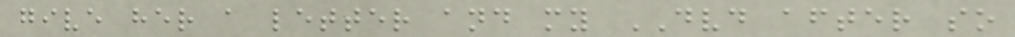give her a letter and my DVD after so
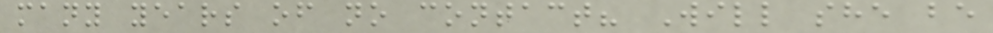many years of no contact? Will she be
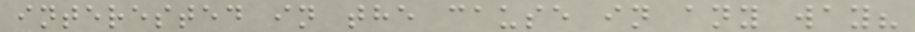interested in the cause in any way?
